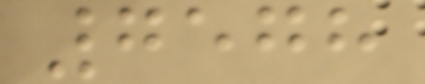7578
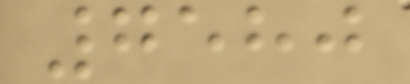7580
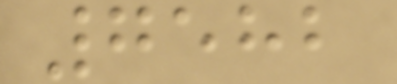7582
